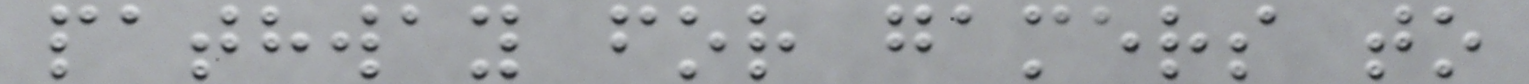pathway for gamers to
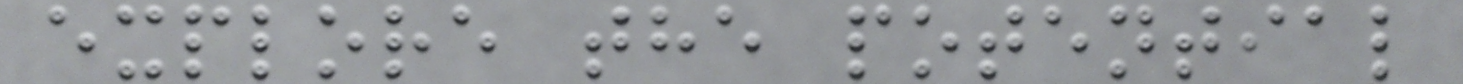explore the potential
